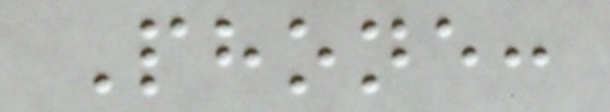Phone:
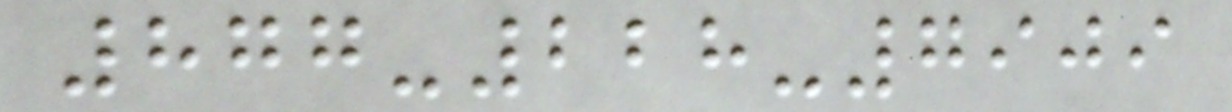877-228-7909
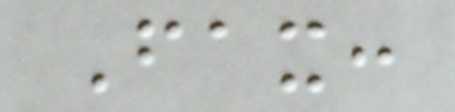Fax:
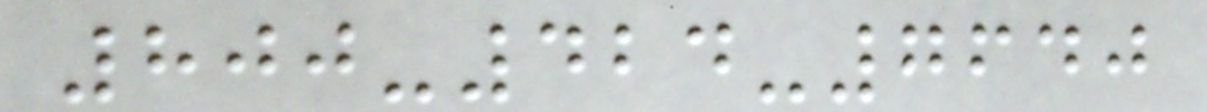800-424-7640
